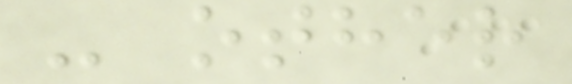- other
